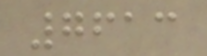7613
